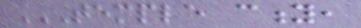TEMPLE CITY,
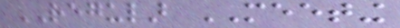REGULAR MEETING
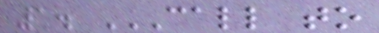1. CALL TO
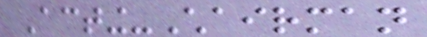Acting-Chairman
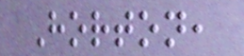Horton,
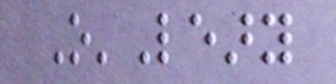O'Leary
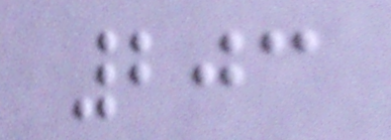203
